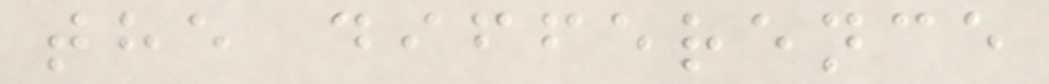the difference
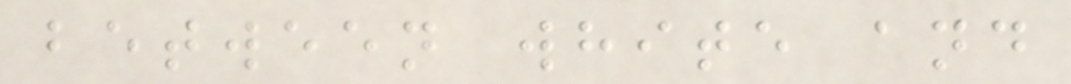between white and
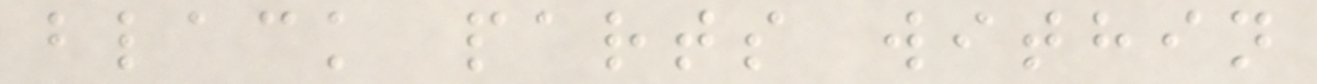black parts within
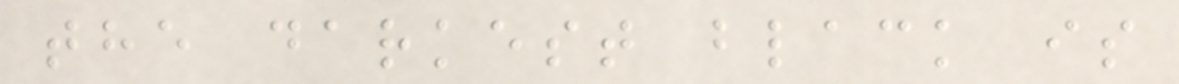the darkest black is
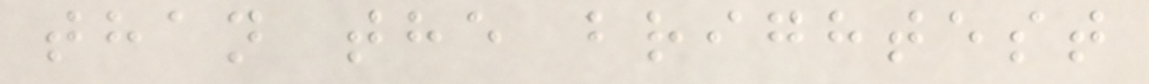than the brightest
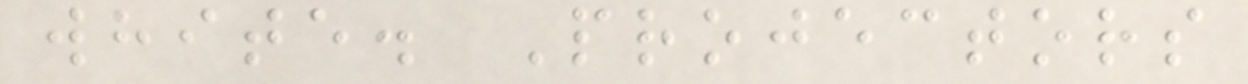white. Projectors
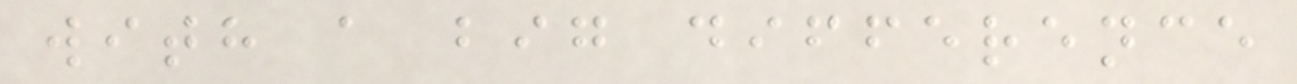with a big difference
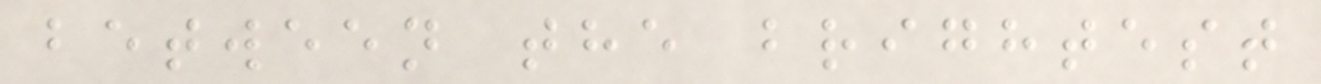between the brightest
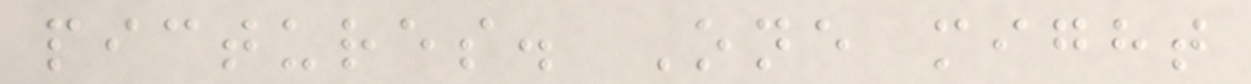pictures. One might
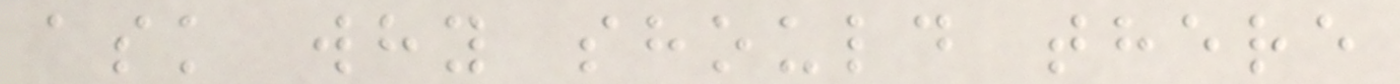ask why should there
